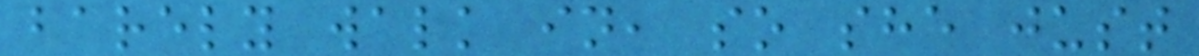barely walk in, so she just
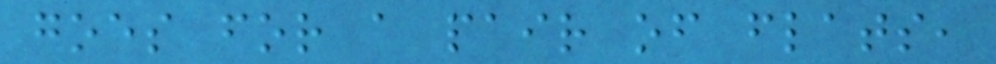goes for a pair of flats,
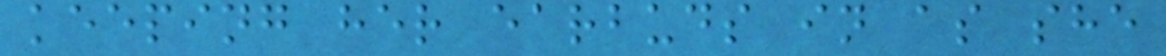keeping her earbuds in as she
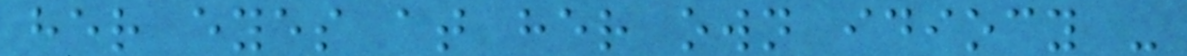her eyes at her own idiocy -
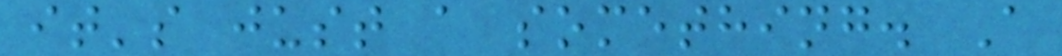it's just a something. A
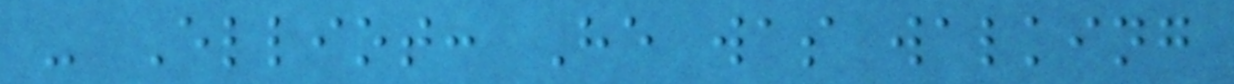- Elliot: He was walking
